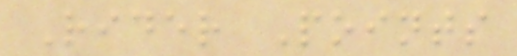Rider Points
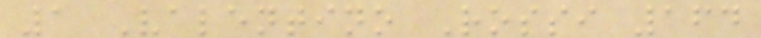1 Valentino Rossi 164
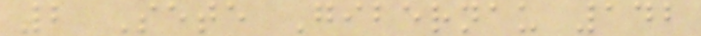2 Sete Gibernau 142
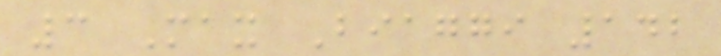3 Max Biaggi 142
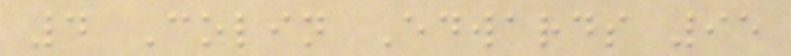4 Colin Edwards 95
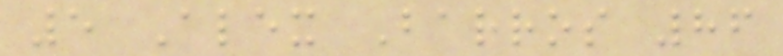5 Alex Barros 86
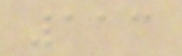113
